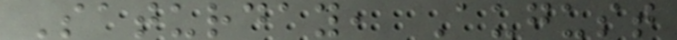Saturday, August
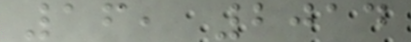16, 2014
